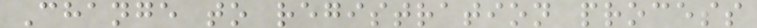Change to registration process
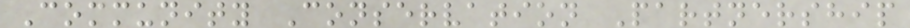Community Conservation Partnership
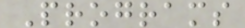Programs
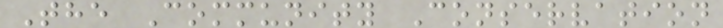The Community Conservation
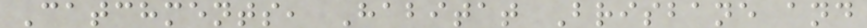Catchments, Habitat Brisbane and
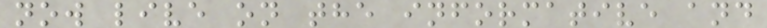now live on the informative and
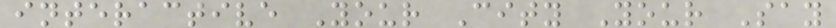interactive Your City Your Say
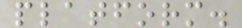platform.
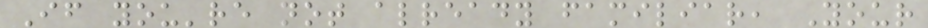If you're not already familiar, Your
